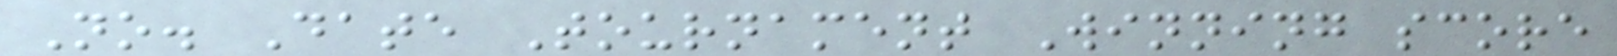No. Date Tournament Winning score
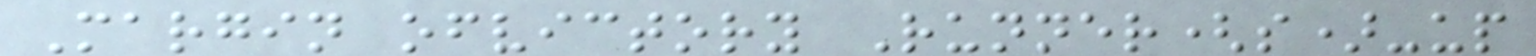Margin ofvictory Runner(s)-up
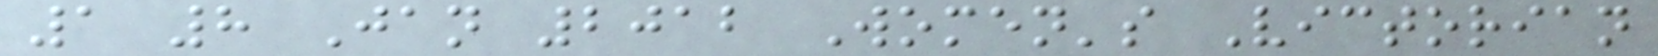1 8 Jan 2012 Women's Victorian
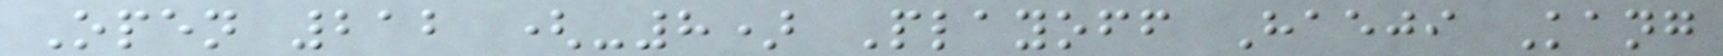Open 212 (-8) Playoff Haeji Kang
